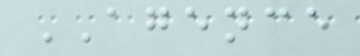AGENCE
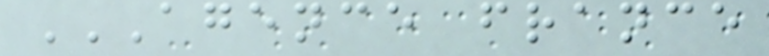AGENCE FRANCE
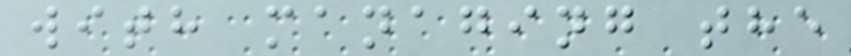with managing the
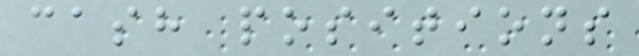cash positions
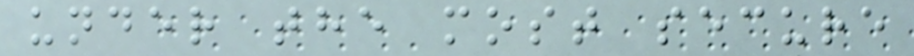under the most secure
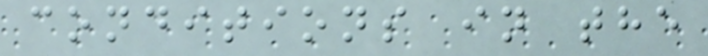conditions in the
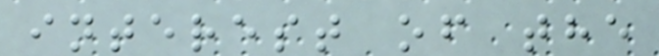interest of the
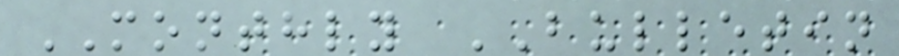MONTHLY BULLETIN
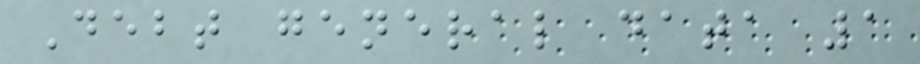Debt general data 1
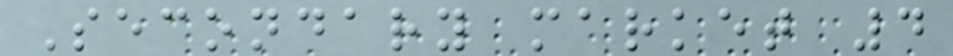Secondary market 4
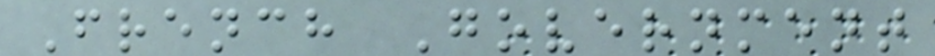French Government
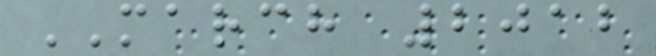MARCH 2012
